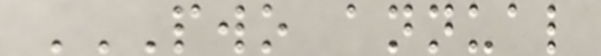PWO ANNUAL
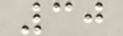30
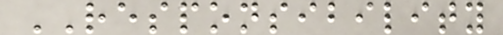RESPONSIBILITY
